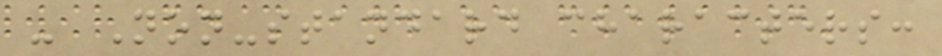- Non-standard characters:
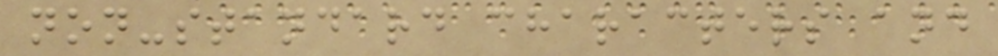non-standard characters and
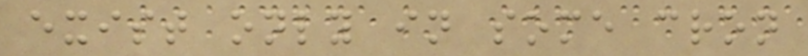exist only in some cron
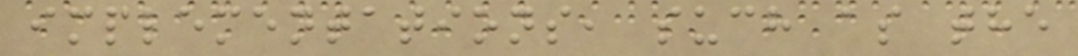implementations, such as the
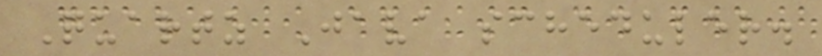Quartz Java scheduler.
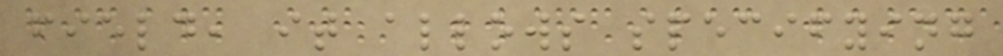field, it allows specifying
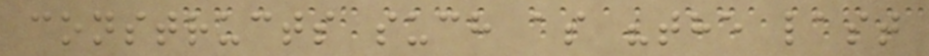constructs such as "the last
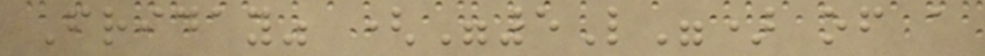Friday" ("5L") of a
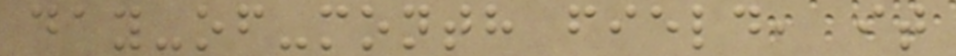day-of-month field, it
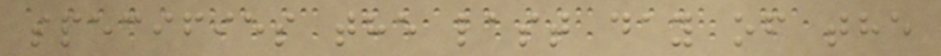specifies the last day of the
